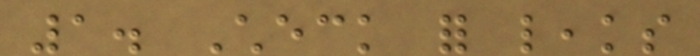1. Check for leaks
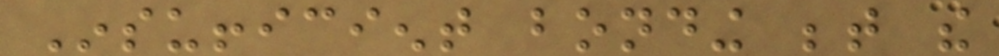Insufficient bonding between the
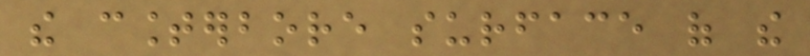the counterbore surface of the
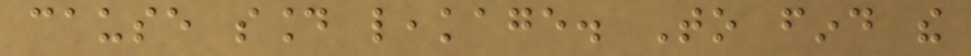cause sound leakage. To find the
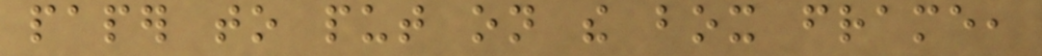paper to put on the box frame,
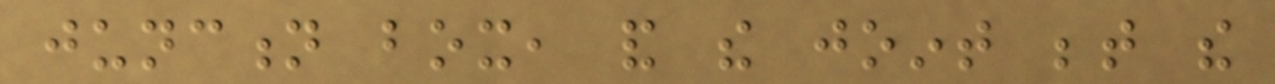junction box, and the joint between the
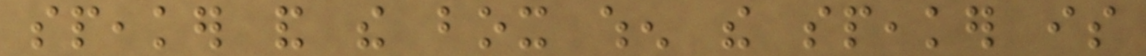speaker and the box when the speaker is
